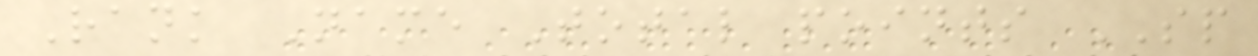Rank Name Total points SP
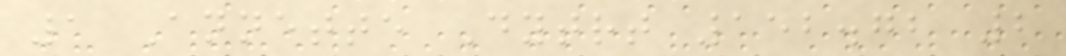1 Annette Dytrt 152.72 2
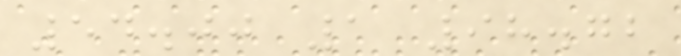54.00 1 98.72
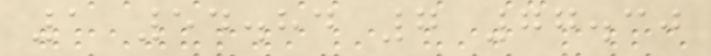1 54.84 7 77.30
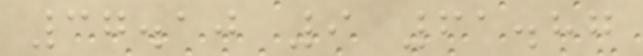37.10 9 61.87
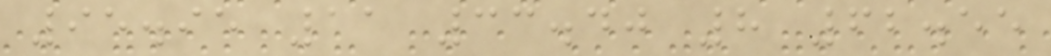95.95 11 33.40 8 62.55
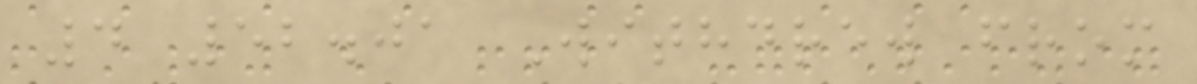4 52.01 Withdrew from
